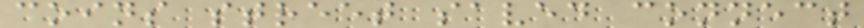coins street saved connect
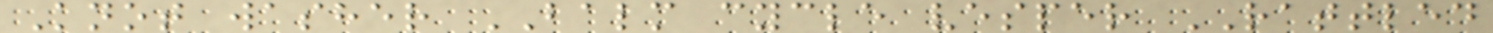Knot washer BALM cycle vesper RATTLED
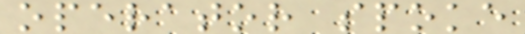operator spoke
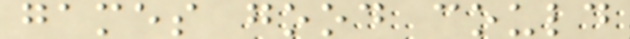games good could
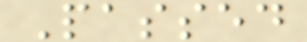Passed
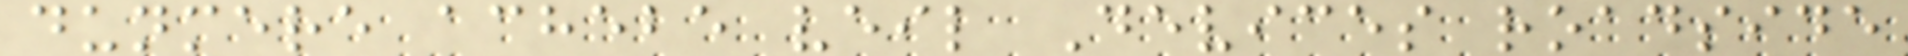dunmere achebe veil Devices roadside
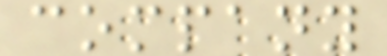company
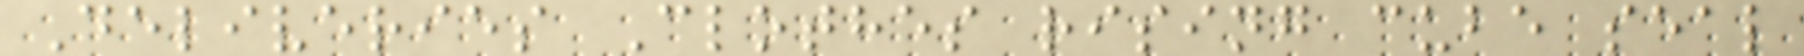Deliveries Clothes rising cube seal
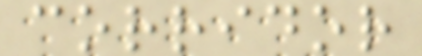corridor
